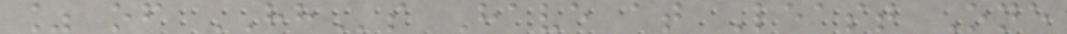% of HHs Have at Least One
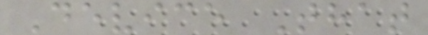Device That
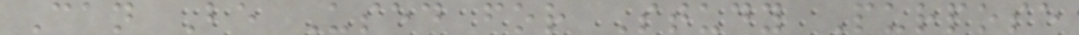Can Be Used for Study Purpose
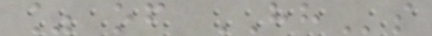% of HHs
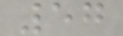57
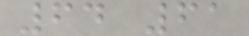64 61
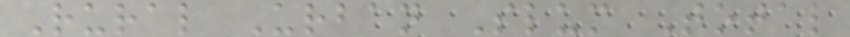Rural Urban Slum Total
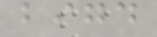bigd
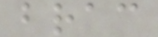brac
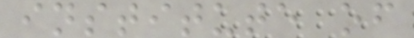institute of
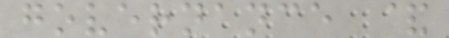governance &
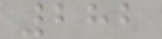282
